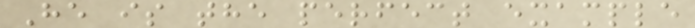He is the perfect example
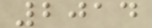2014
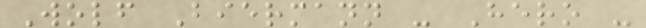Wolf Biermann - Hero -
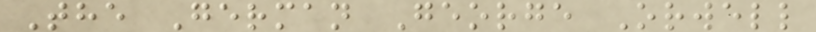The German George Orwell
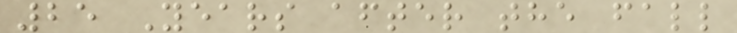25 Years after the fall
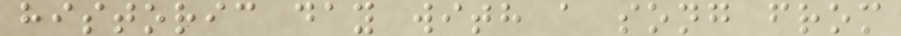historic day with a song from
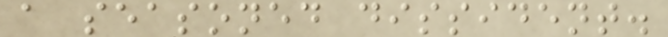a seasoned dissident.
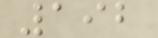192
